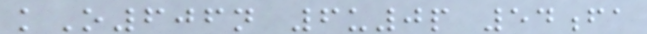kO606n 6u0p 54fa
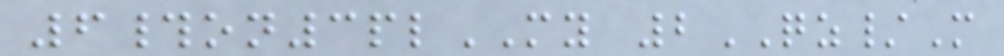6#on3plMY 2QZ/M
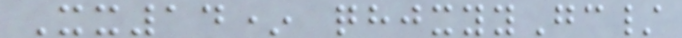Xx14* qhjxyyGc/
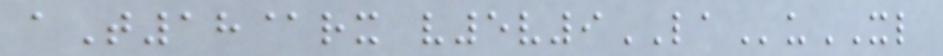aT18@rx v5v9LAuXL
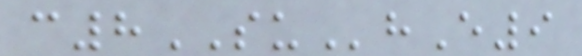c8SUhE9
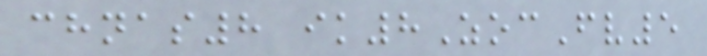chnas8 ik8ZocFv5
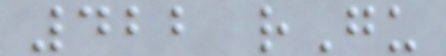422 rGu
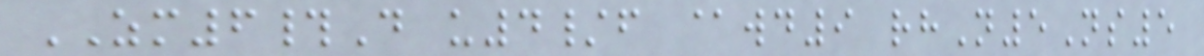ZM6#D u4/f @wd9 rhN5Ns5
